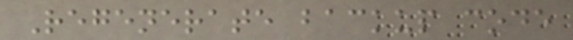Regenerate backup code
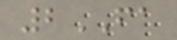2FA
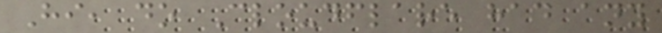Hi, do Cloudflare had any
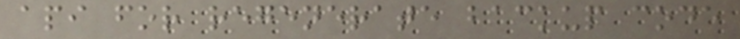api for regenerate backup code
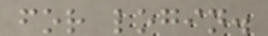for login.
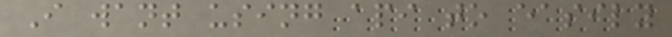I want using api to easily
